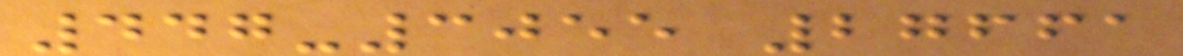447-3055 27661
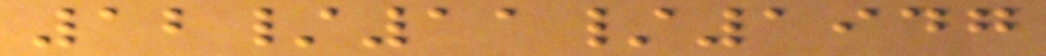12/11/1947
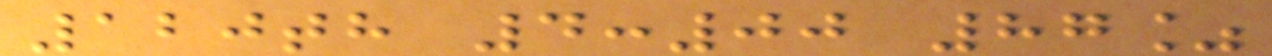120th 4:00 87%
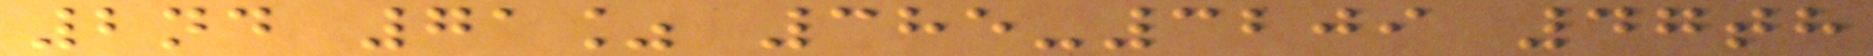2nd 71% 385-3209 47th
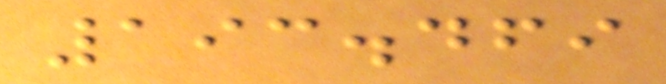193.469
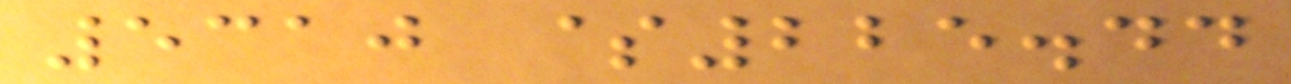5310 $225.44
